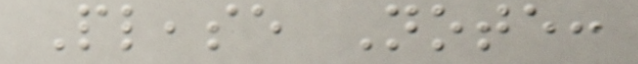Please Note:
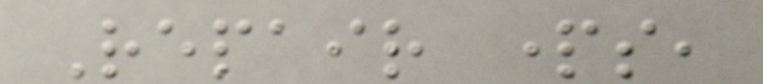Repair parts,
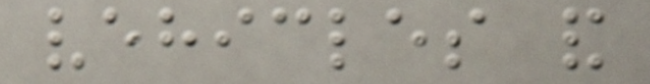vehicles and
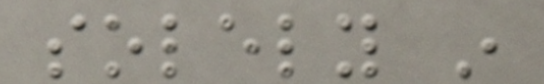solely in
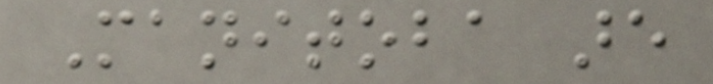Manitoba are
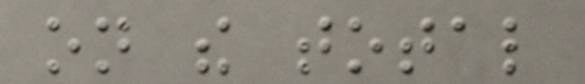on the total
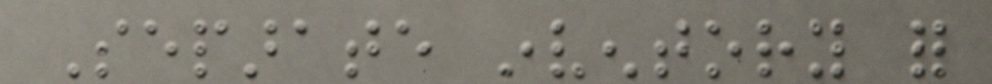Separate inventory for
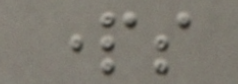parts
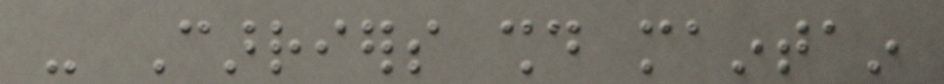- Carriers should maintain
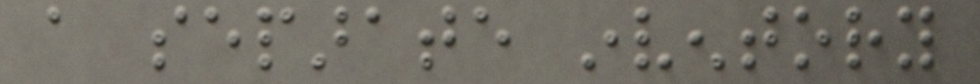a separate inventory
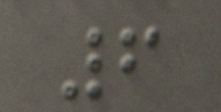6
